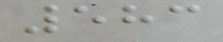583
